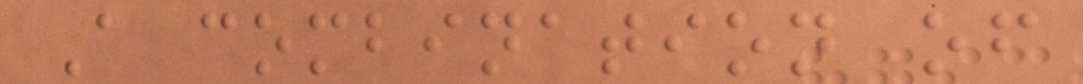A combination of
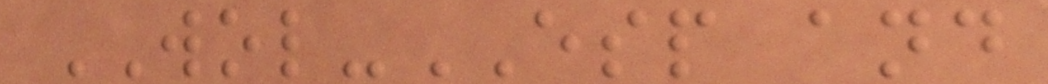WOL-ESP and
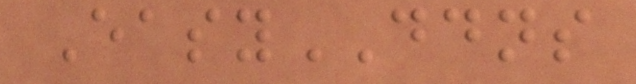EasyDDNS
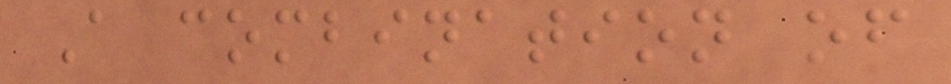A combination of
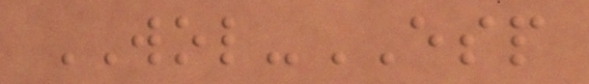WOL-ESP
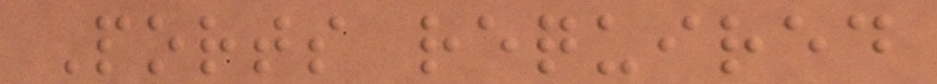Ports required
